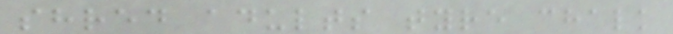shred adults tyre chalk
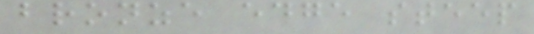bronze edge steep
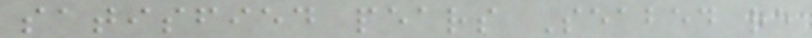satisfied pears Seabed re
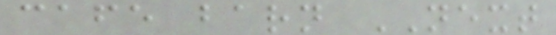cafe barn NEXT
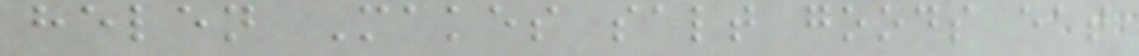helen Makes salt goods eat
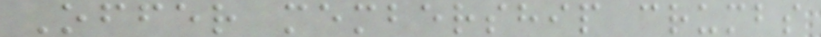Offer membership crumbs
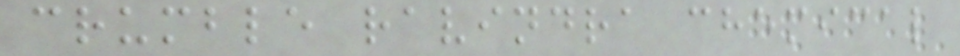crumble ravindra chemical
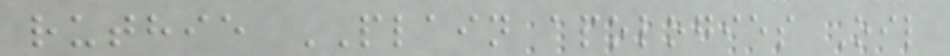ruthie PLAIN apologies Oil
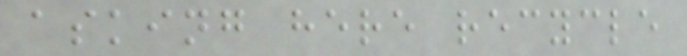asking here recycle
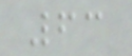63
